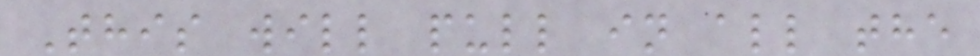This will pull in all the
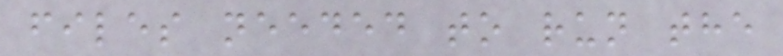files needed to run the
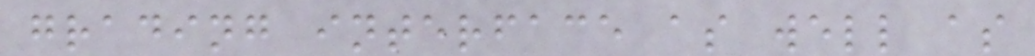grading interface as well as
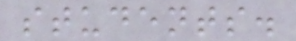students.
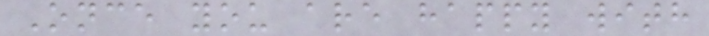Once you are happy with
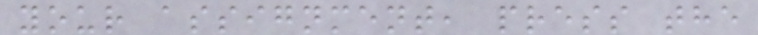your assignment, press the
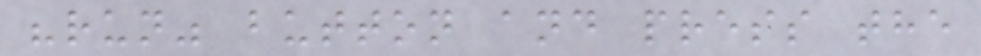"run" button and press the
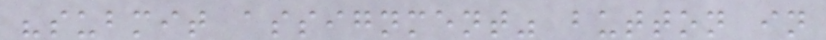"submit assignment" button in
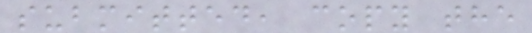submitted, copy the
